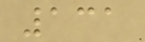131
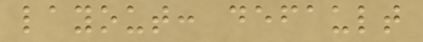layout: default
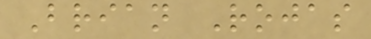Brian Rojas
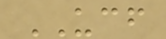UCF
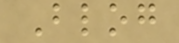Blog
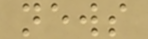news
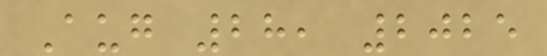Aug 28, 2025
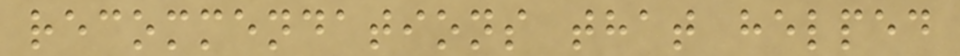recommendations that helped
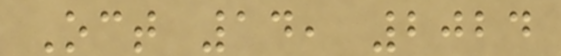Oct 14, 2024
